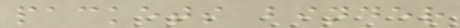packets binder
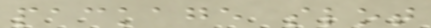package slot
